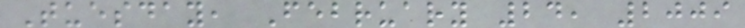Tuesday, February 24, 2009
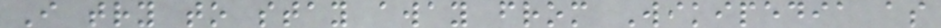I try to stay away from Wikipedia as
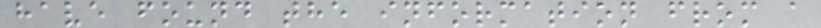have found the information from a
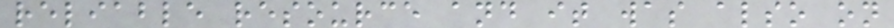reliable resource and it was also on
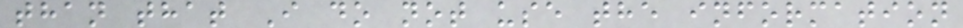than that I do not use the information
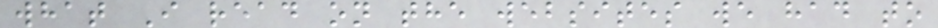what I read on the websites we had to
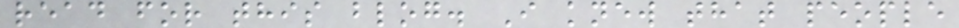read for this blog. I knew that people
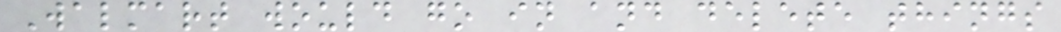Walmart would go in and delete things
